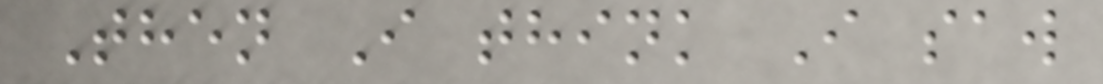Then I think I saw
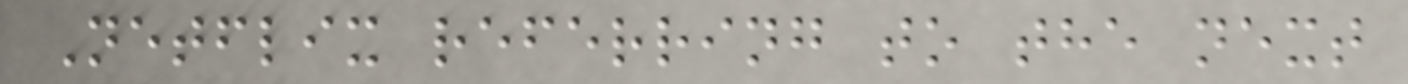Netflix referring to the next
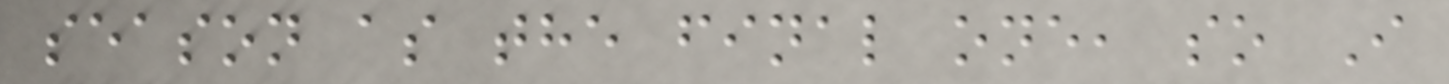season as the final one, so I
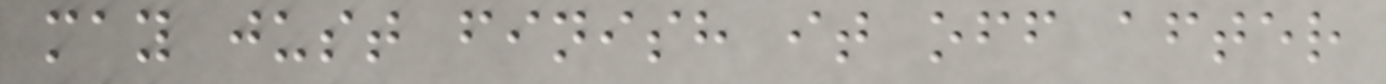may just finish it off after
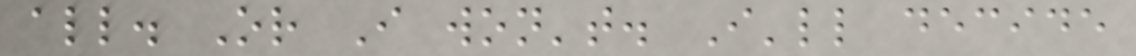all. Or I won't. I'll decide
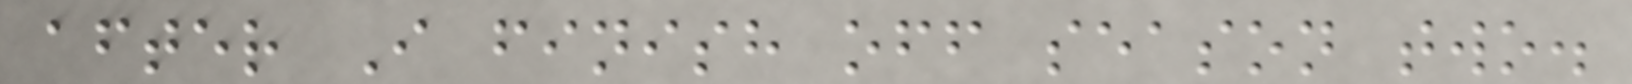after I finish off season two.
